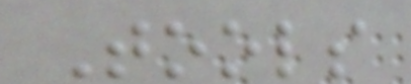Tools
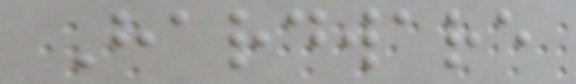Hardware
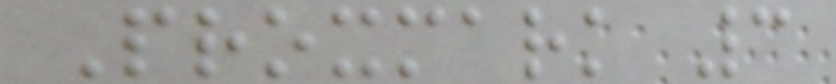Proxmark 3
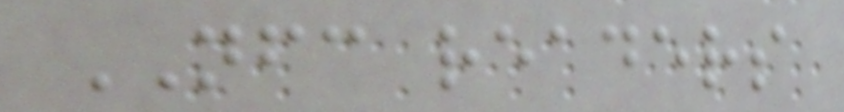NFC readers
